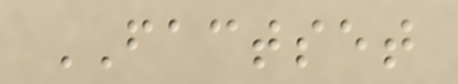FACTSET
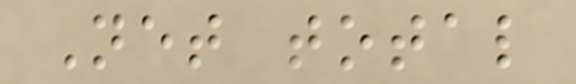Net total
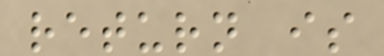return is
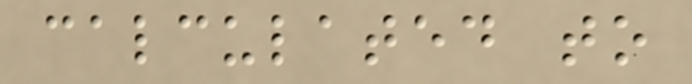calculated to
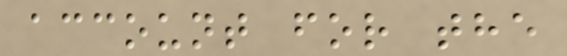account for the
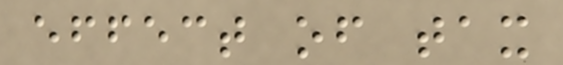effect of tax
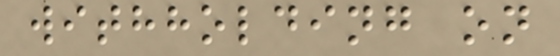withholding on
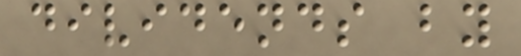dividends by
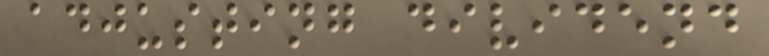adjusting dividend
